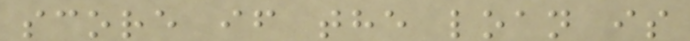score if the loan is
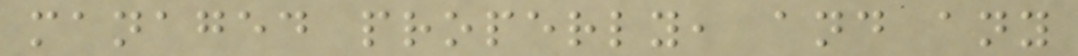managed properly, and any
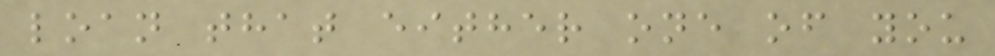loan that either one of you
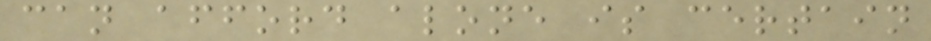can afford alone is certain
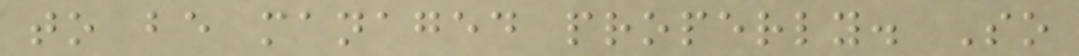to be managed properly. So
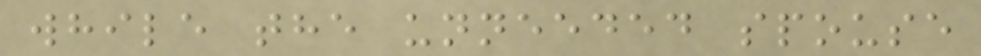while the unneeded spouse
